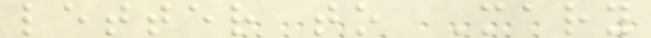letter to Mary
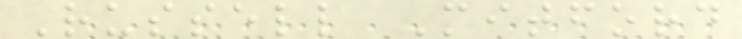Russell Mitford
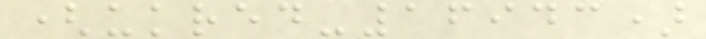(ukred-16943)
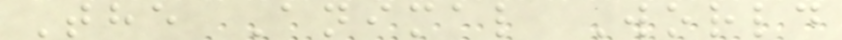The Animal World
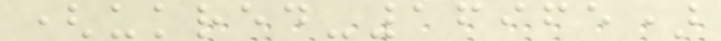(ukred-16965)
